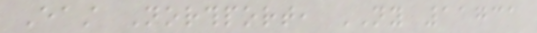East Northport, NY 11731
